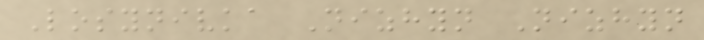Losynivka Nizhyn Nizhyn
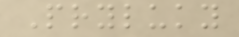Pryluky
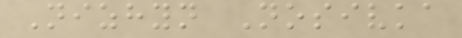Nizhyn Nosivka
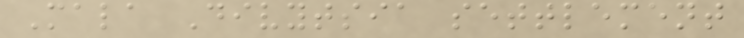Mala Divytsia settlement
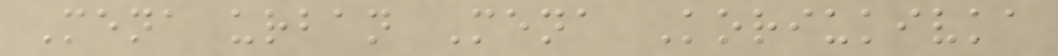Mena urban Mena Koriukivka
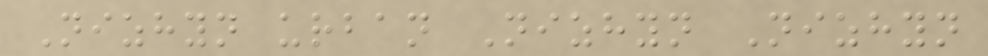Nizhyn urban Nizhyn Nizhyn
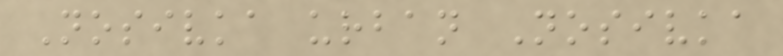Nosivka urban Nosivka
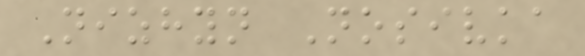Nizhyn Nosivka
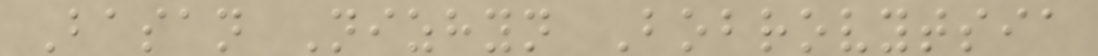Basan Nizhyn Bobrovytsia
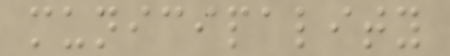municipality
